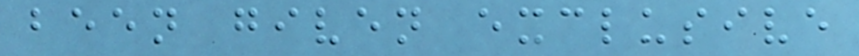been given exclusive
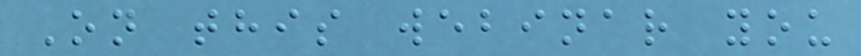On this webinar you
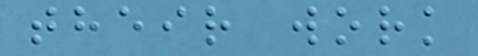their work
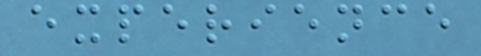experience
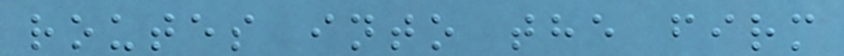routes into the firm
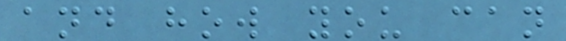and how you can
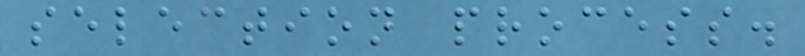selection process.
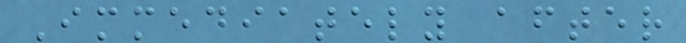Immediately after
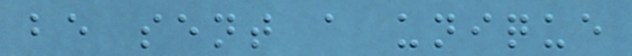be sent a unique
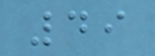49
